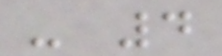- 4
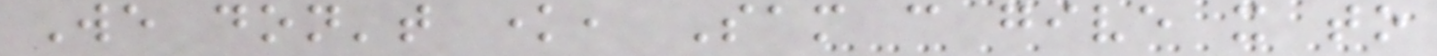We don't know, Sam can give it to
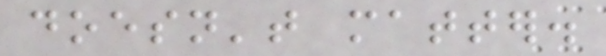doesn't matter.
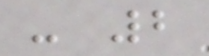- 2
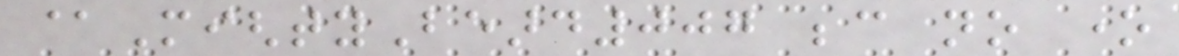@MightyBeard007 because no one
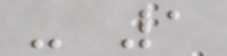- 1
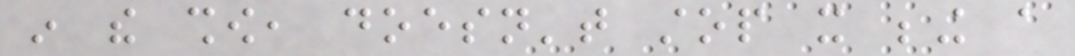in the show, doesn't stop it being a
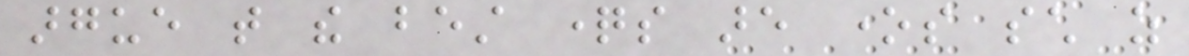argue that the best questions are ones such as
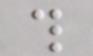this
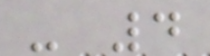- 4
